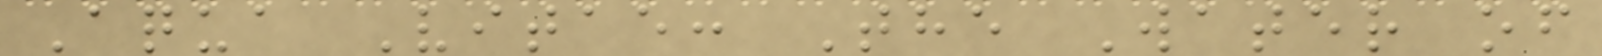Aqua Vitae: The Water of
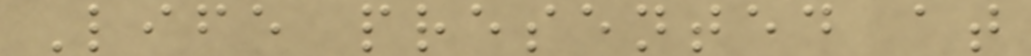Life presented at
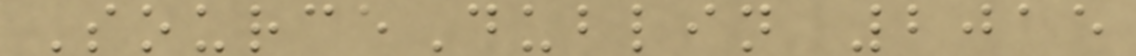SourceDublin 2015
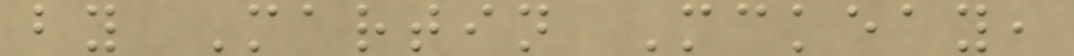by Martin Mckeay,
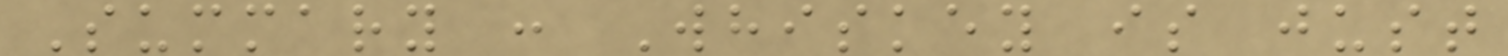Summary : Whiskey is just
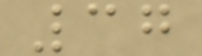37
